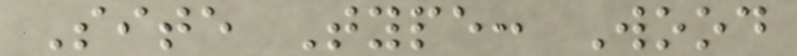Site Type: Wood
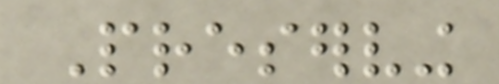Preserving
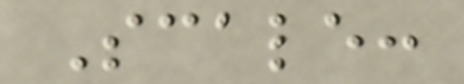Scale:
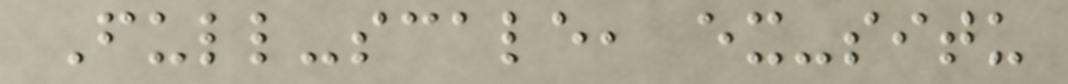Full-scale, ex-situ
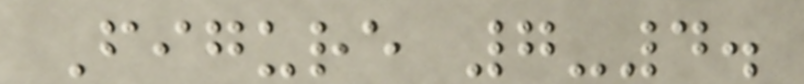Figure 7-4.
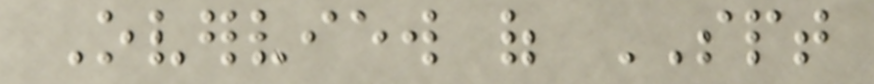Overview of SPT
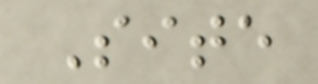Site
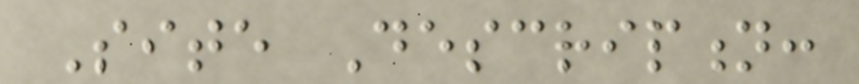Site Description:
